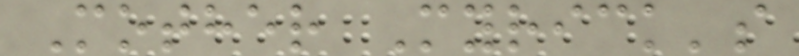Mother Myrick's
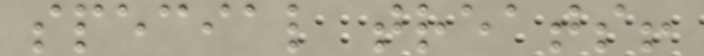special treats!
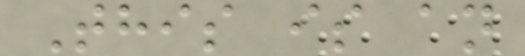This is an
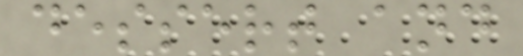dessert and
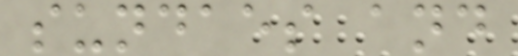sundaes and
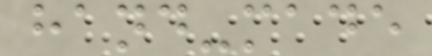hand-made
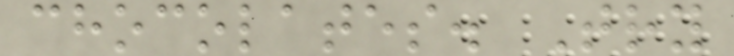chocolates. Try
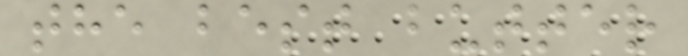the best butter
